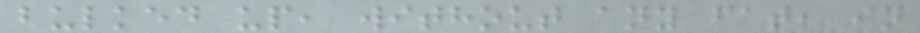bulked up, without any fat, in
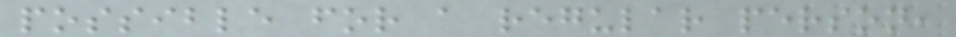possible for a regular person,
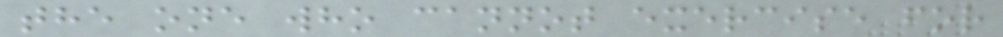the one who cannot exercise for
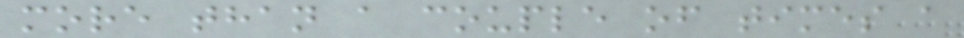more than a couple of times a
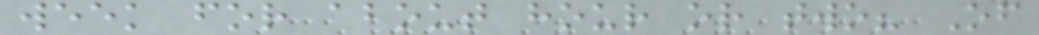week for about hour or two? Of
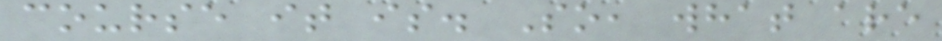course it is. So, what are
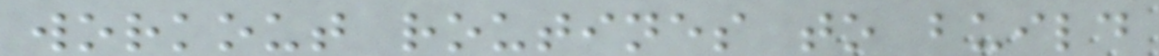workout routines to build
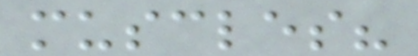muscles?
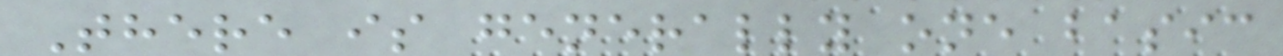There is generally one basic
